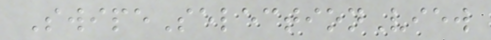SwipeSelectionView
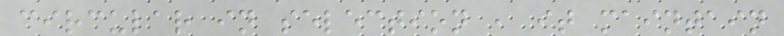circular in selection , it maintain
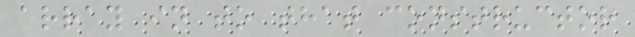array in to that constructor
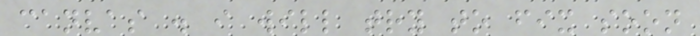canvas . i will try to fix soon
